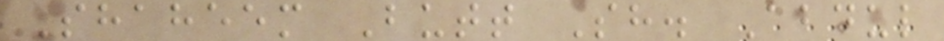Shaheem Butt Sh. Abdul
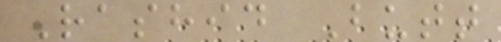Rashid Butt
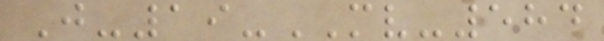J-19-MV-584
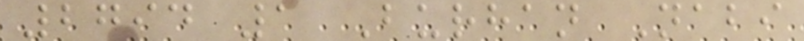2794 1 Burhan Nabi
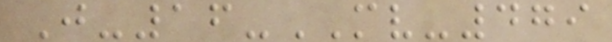J-16-MV-479
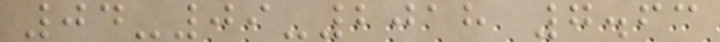04-09-2018 7.63
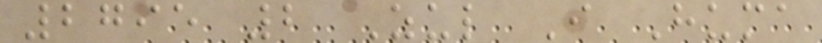2795 2 Zul I Huma
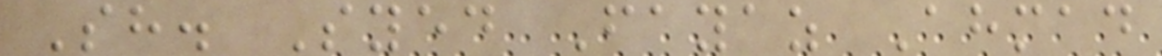Sh. Syed Fayaz Ahmad
